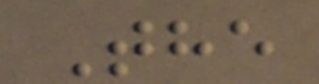The
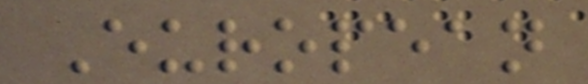European
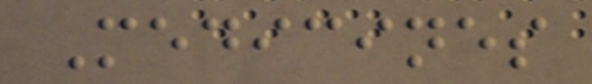Medicines
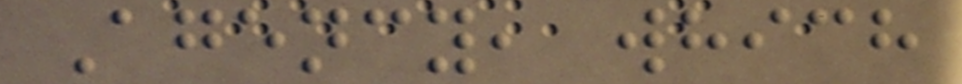Agency, which
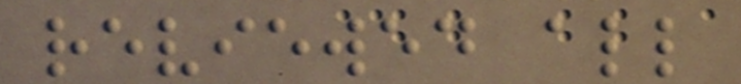reviewed all
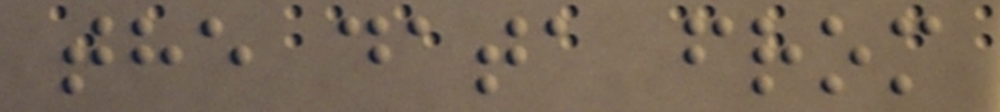the data from
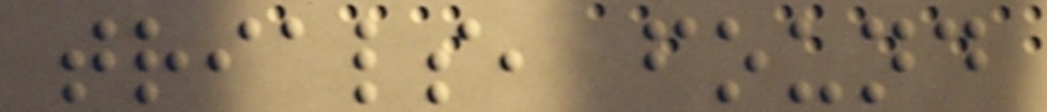trials, found
